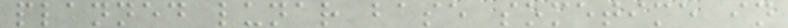planned lunar base sometime in
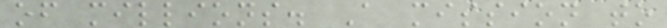of millions. A mission to
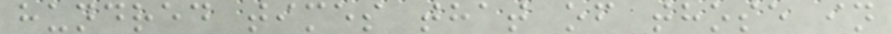hundred times that of those in
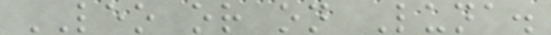LEO or on Luna.
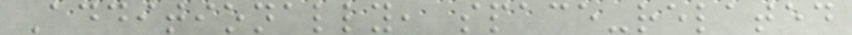Additionally, space-related
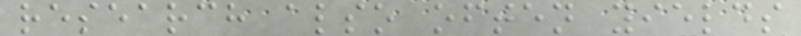research also often yields
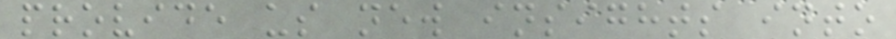provide us new insights into
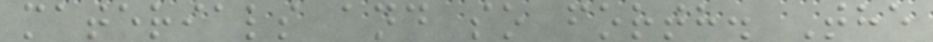materials and so forth. The
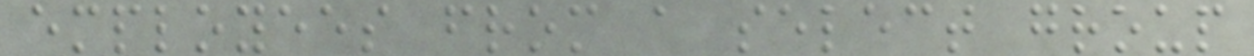employees from a select group
